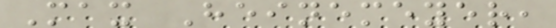Max Heinemeyer,
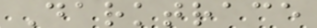Darktrace
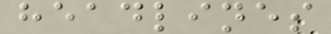headlines
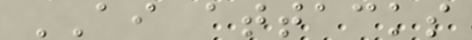AI attacks
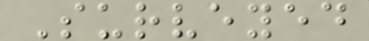Surveyed
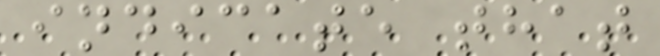indicate that
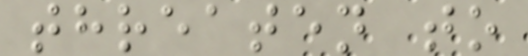threaten to
